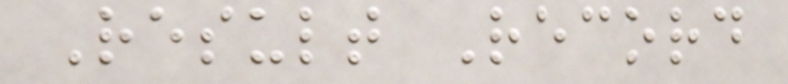Result Record
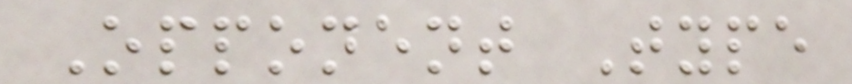Opponent Type
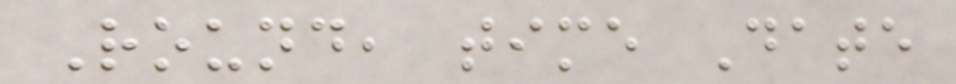Round, time Date
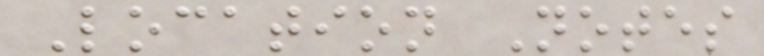Location Notes
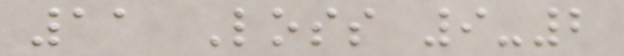11 Loss 9-2
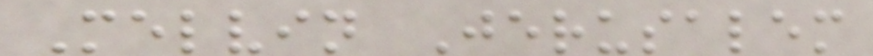Melvin Jerusalem
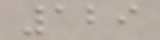129
